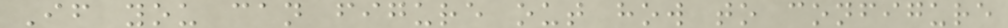If you can figure out how to configure
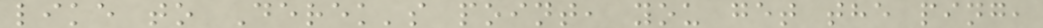like to Derek's point, you get the ping,
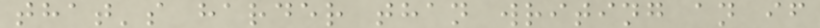that's harder than writing an if
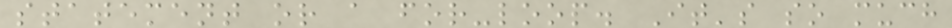statement or a for-loop. It's so much
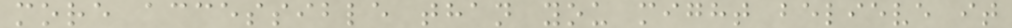more accessible than you might believe it
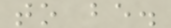to be.
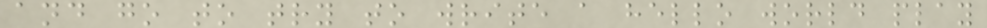and go to try to write a hello world play
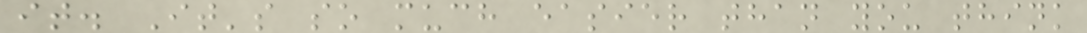it. It's so much easier than you think
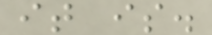it is.
